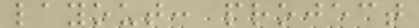layout: project
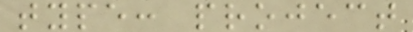type: project
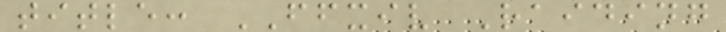title: FFXIV Raiding
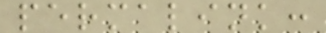permalink:
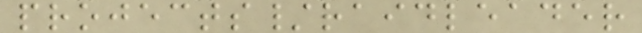projects/raidleader
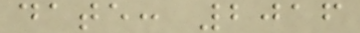date: 2016
